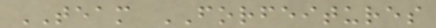TEAM FORFEITURES
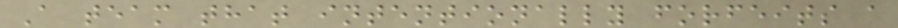A team that intentionally forfeits a
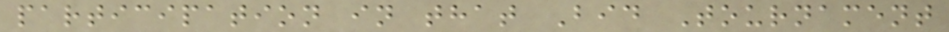participation in that Bid Tournament
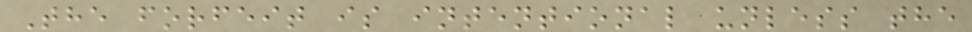The forfeit is intentional unless the
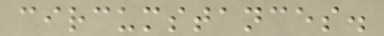circumstances.
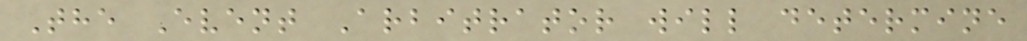The Event Arbitrator will determine
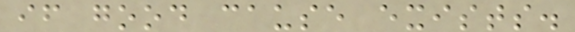if good cause exists.
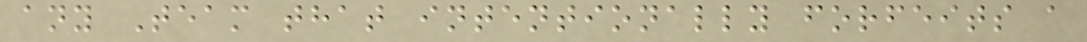any Team that intentionally forfeits a
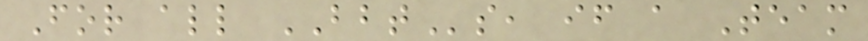For all BBTs, if a Team
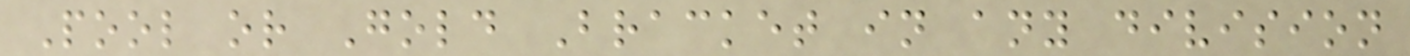Pool or Gold Bracket in any division
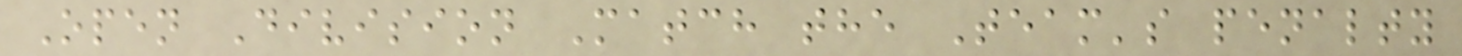Open Division Match the Team's penalty
